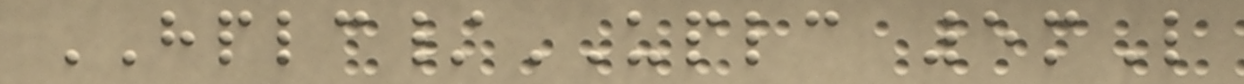HPLC/UPLC 5mL
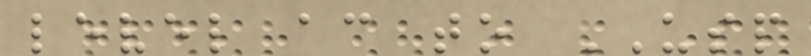level according to USP
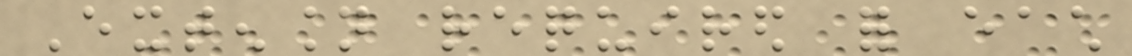Extension required for each
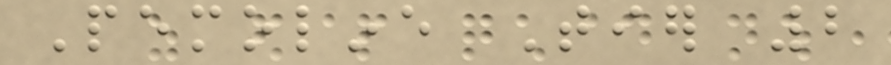Pemoline Tier 2
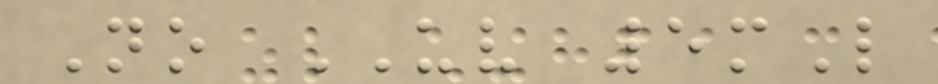No UV 5mL
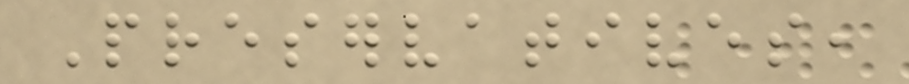Preservatives,
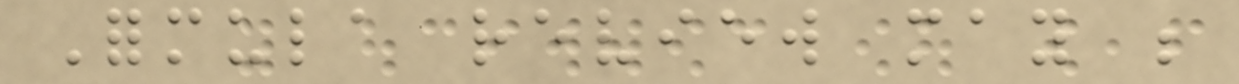Formula review may be
